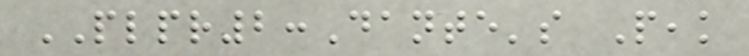PLPR2:Dante's Peak
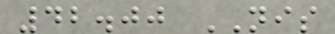42.00 NIS
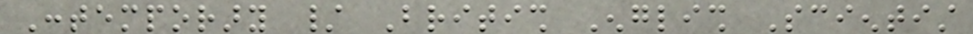Contemporary / British English Scientist
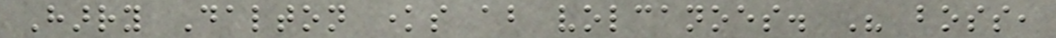Harry Dalton knows about volcanoes. His boss,
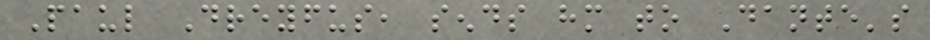Paul Dreyfus, sends him to Dante's
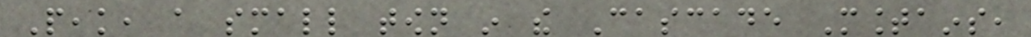Peak, a small town in the Cascade Mountains,
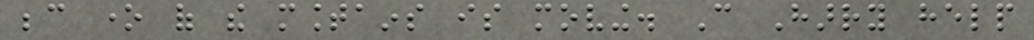because one of the mountains is moving. Can Harry help
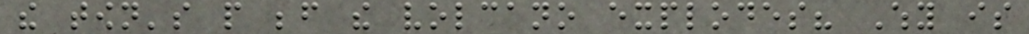the town's people before the volcano explodes? Why is
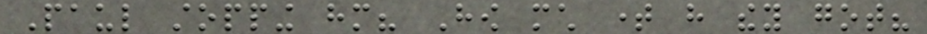Paul stopping him? How much time have they got?
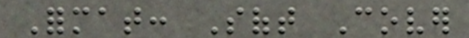Format: Soft Cover
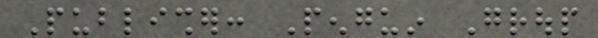Publisher: Penguin Group
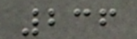236
